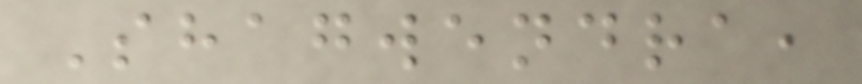Shagwendra,
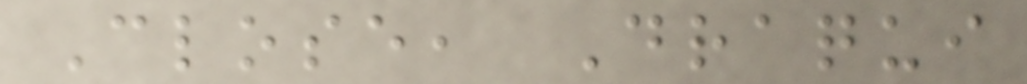Close, Draqui
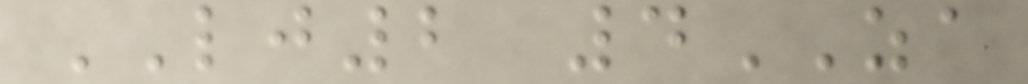LJ2 4ZA
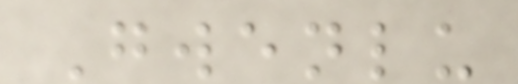Gwenlu
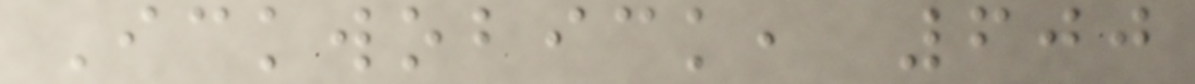Ickwobick, 600
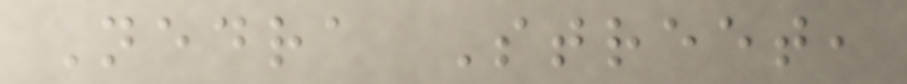Nedra Street,
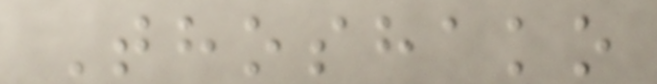Thoshako
